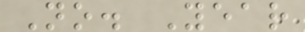No. Year
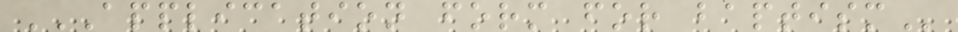APPLICATION FORM FOR BAPTISM
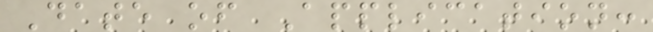Date of Application:
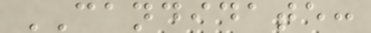CANDIDATE:
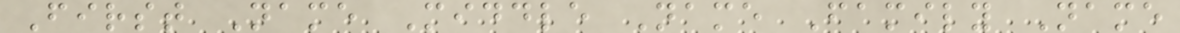First Name Middle Name Family Name
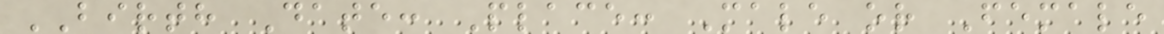BIRTH Date: Place: Male or Female
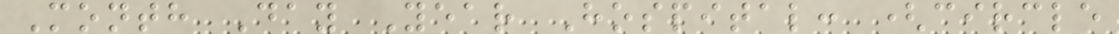Month Day Year Hospital: (circle
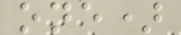one)
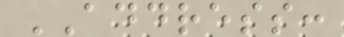ADDRESS:
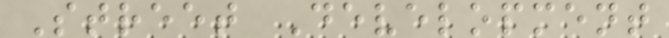Street Development
